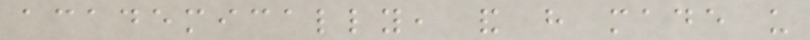academically, and have made us
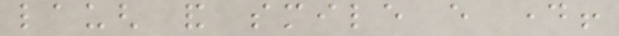laugh and smile every day!
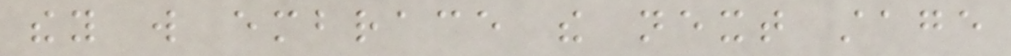they will embrace the next stage
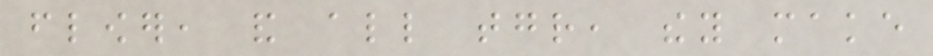flower, and all together, they make
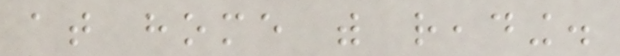at home with reading.
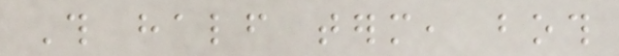This half term, both
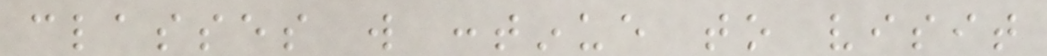classes will continue to visit
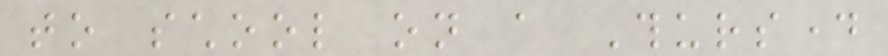to school on a Thursday
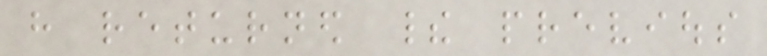have returned their previous
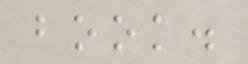book.
